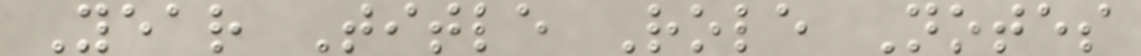Year Title Role Notes
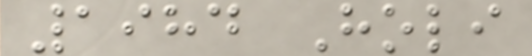1984 Holi
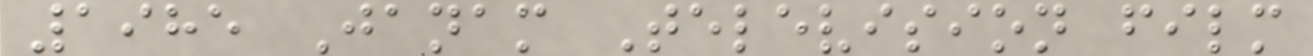1985 Janam Television film
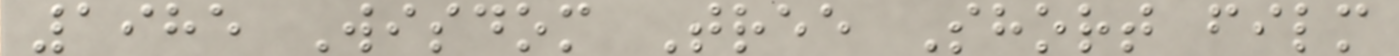1985 Wisdom Tree Short film
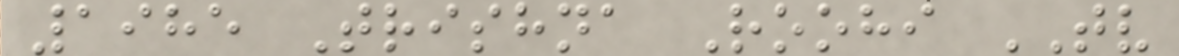1985 Trishna Roohi TV
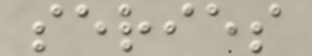series
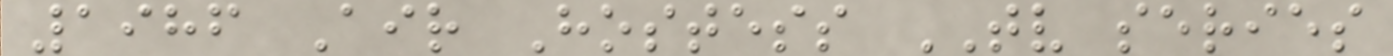1986 Air Hostess TV series
